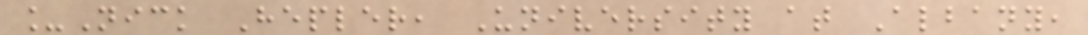_Nick Hepler, University at Albany,
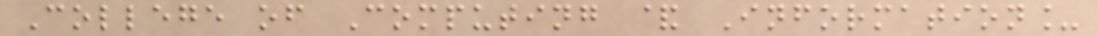College of Computing & Information_
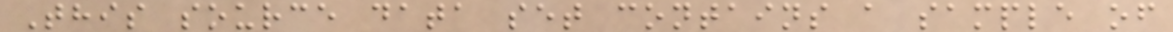This source data set contains a sample of
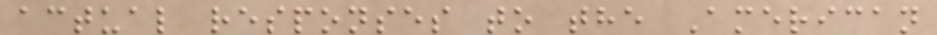actual responses to the American
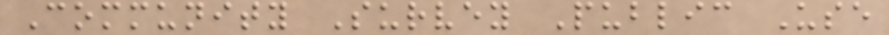Community Survey Public Use
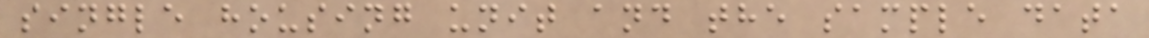single housing unit and the sample data
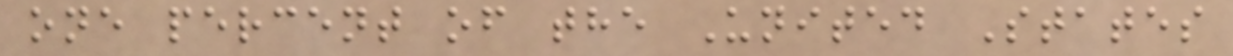one percent of the United States
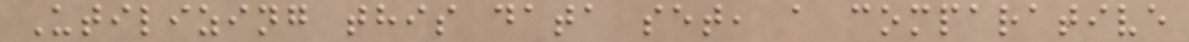Utilizing this data set, a comparative
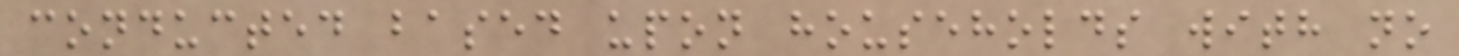conducted based upon households with no
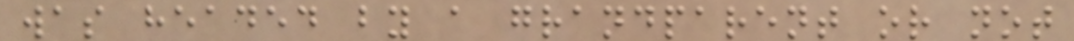was headed by a grandparent or not
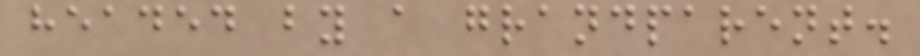headed by a grandparent.
